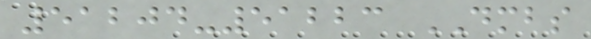51204-51223 DMBS
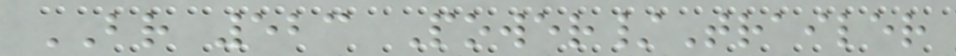BR 523 Power/Trailer
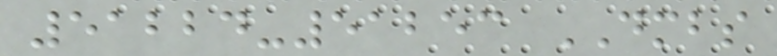51224-51253 DMBS
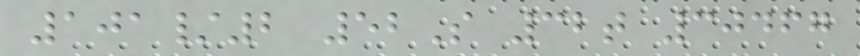101/2 52S 32t 30467
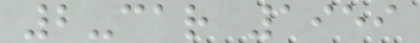2-car 1959
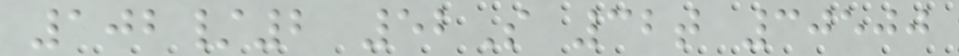102/2 52S 32t 30500
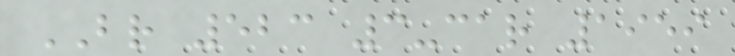BR 523 3-car 1959
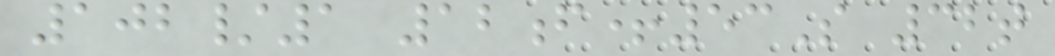102/1 12f+53S 32t
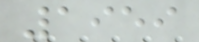1959
